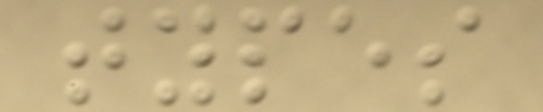types
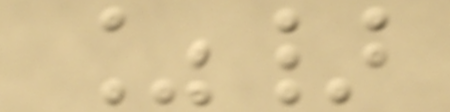%}
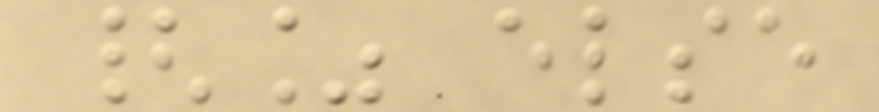{% else
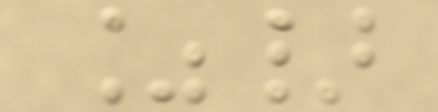%}
